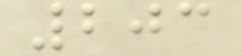203
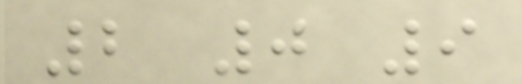2 0 9
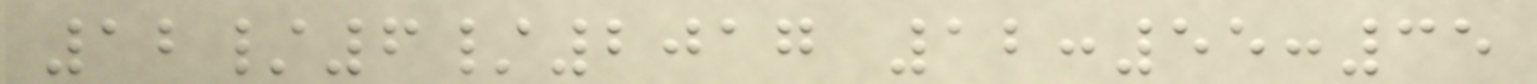12/6/2017 12:55:35
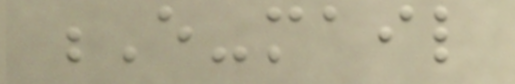E-mail
